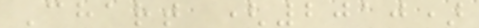Chart (2010)
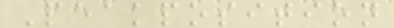Peakposition
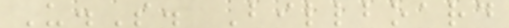U.S. Billboard
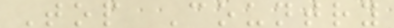Top Country
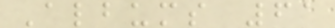Albums 61
